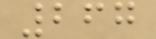267
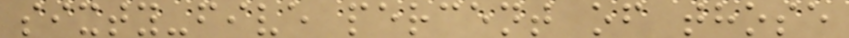sixty-five percent of those
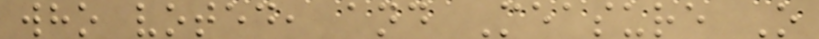who voted, and Measure O
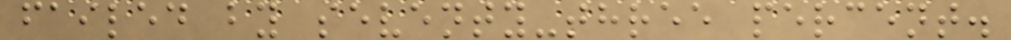failed by seventy-three percent.
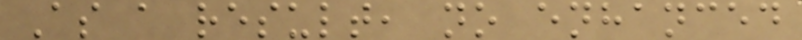As a result, no enhanced
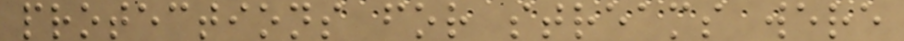protections for streams were
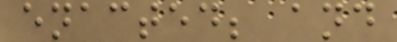enacted; and
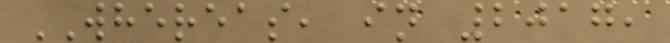WHEREAS, in 2017,
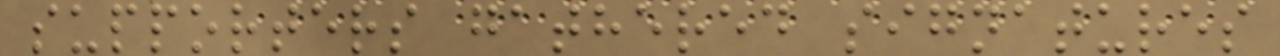supporters gathered signatures
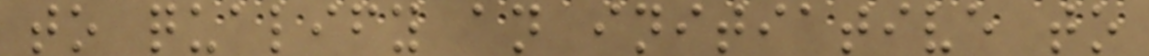to qualify an initiative to
